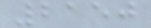2150
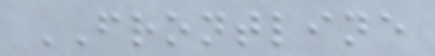FRONTLINE
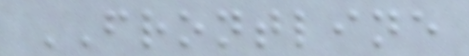FRONTLINE
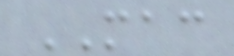MAC
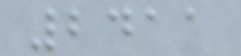2411
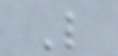L
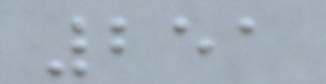251
